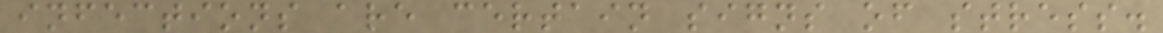infections are certain signs of stress.
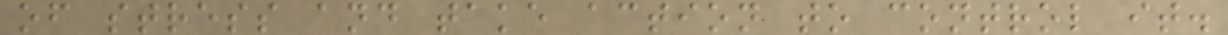of stress and take action to control it.
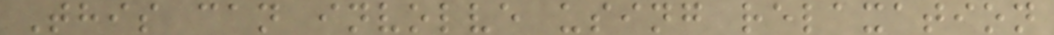This can involve using relaxation
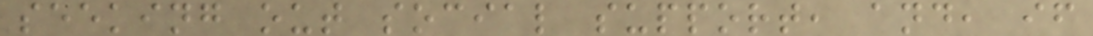seeking out social support, and, if
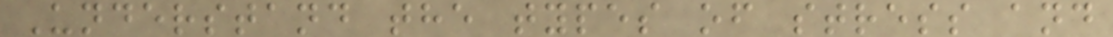Understand the types of stress and
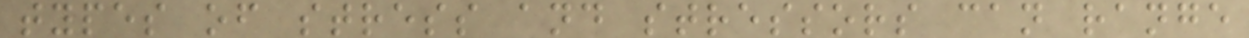types of stress and stressors can range
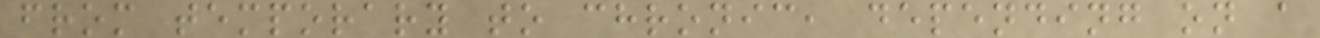from temporary to chronic, depending on a
